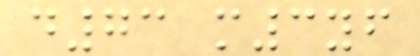d73 m3yf
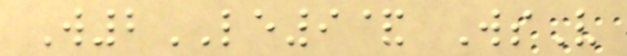W2LE9& WsV
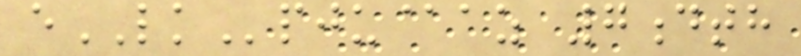eLKpju@az 7dth
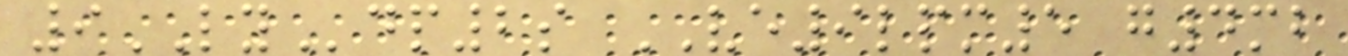9LYdp2s VE9lpm5 g4mb
